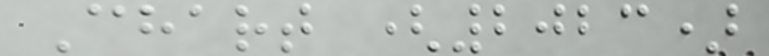Chart (2023)
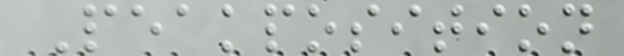Peakposition
